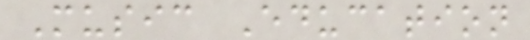Music Education
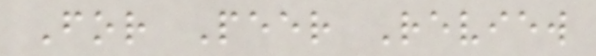For Peer Review
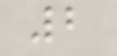2
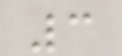3
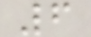6
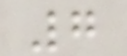7
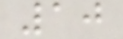10
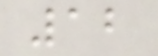12
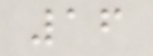16
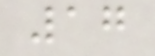17
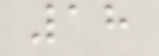18
